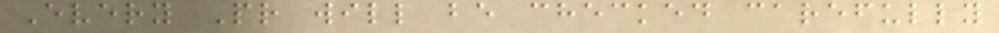Every Pr will be checked carefully
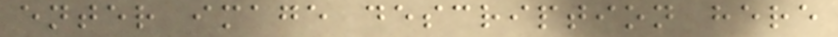enter image description here
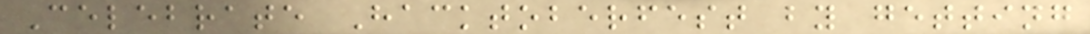Celebrate Hacktoberfest by getting
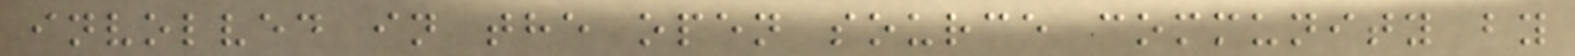involved in the open source community by
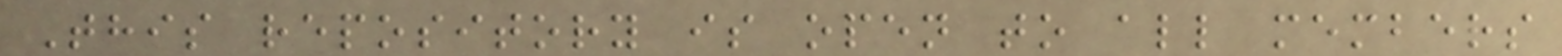This repository is open to all members
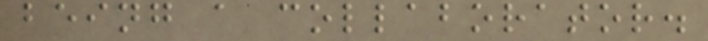being a collaborator.
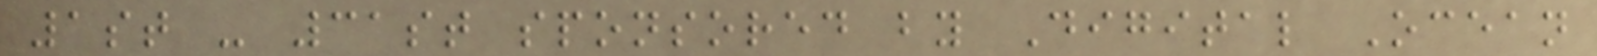1st - 31st sponsored by Digital Ocean
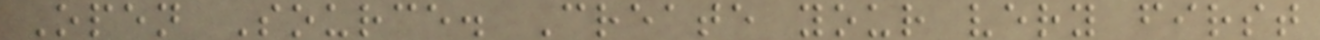Open Source. Create your very first
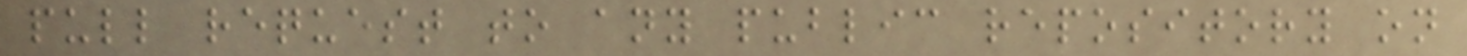pull request to any public repository on
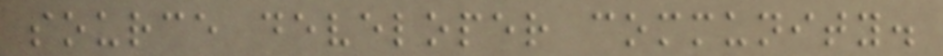source developer community.
